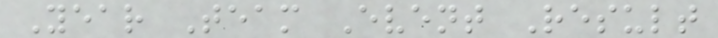Year Team Event Result
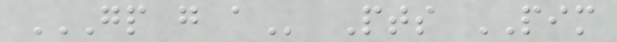GP G A Pts PIM
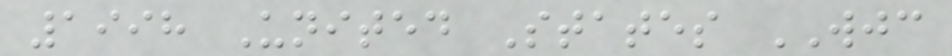1998 United States WJC
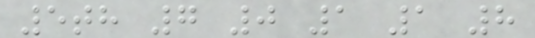5th 7 0 1 1 8
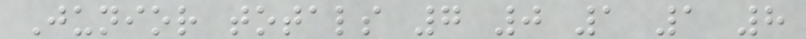Junior totals 7 0 1 1 8
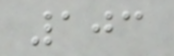103
